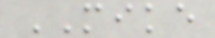MIKE
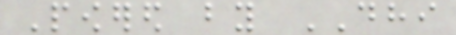Powered by DHI
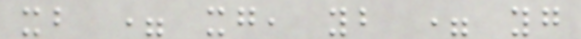xb = xg, yb = yg
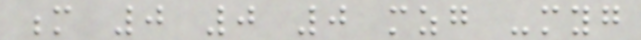m 0 0 0 mzg -myg
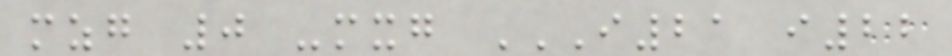mzg 0 -mxg I21 I22
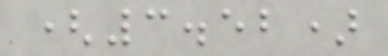(3.52)
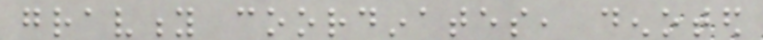gravity coordinates, denoted
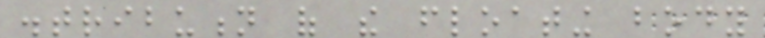distribution of the floating body
